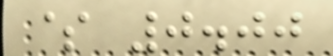$ 0.00
